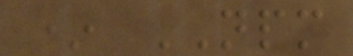* NPM
